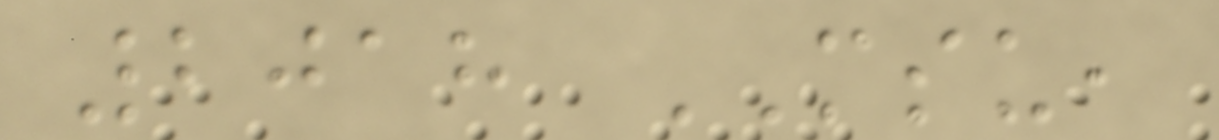2018 MSU,
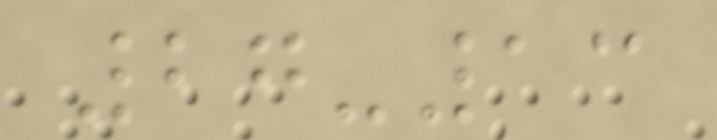27-13
